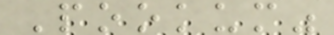Pookum"
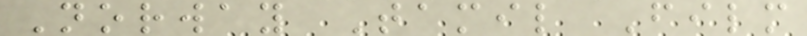Norway Tamil Film
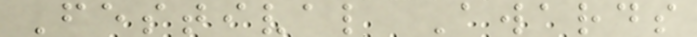Festival Awards
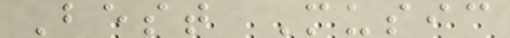Best Music
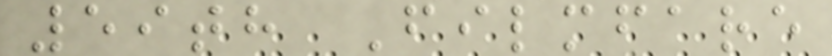59th Filmfare
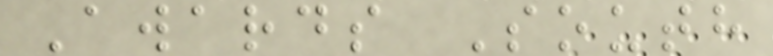Awards South
